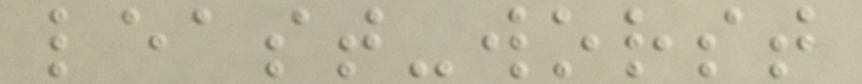least-worst
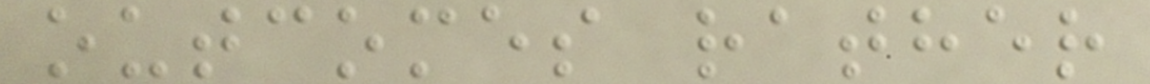outcomes rather
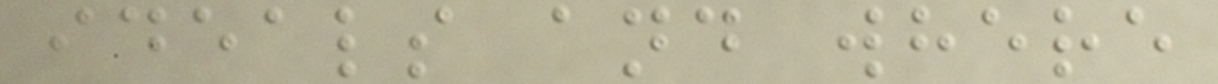ideals and where
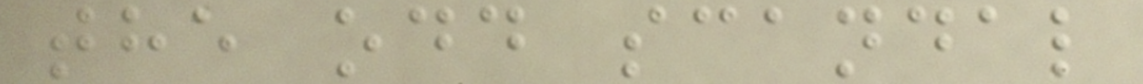the odd scandal
